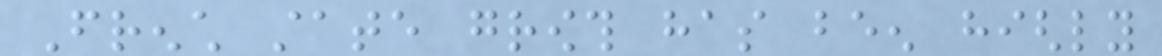French state growth has been highly
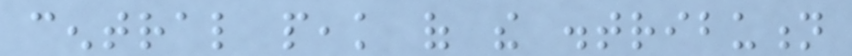central peak of the distribution
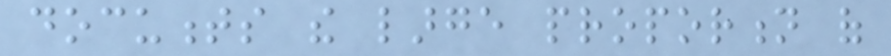documents the large proportion of
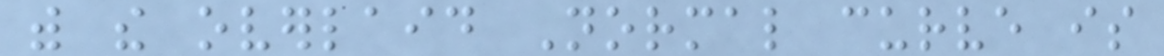with the overlaid Normal curve is
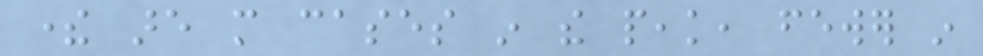there are more cases in the peak, fewer in
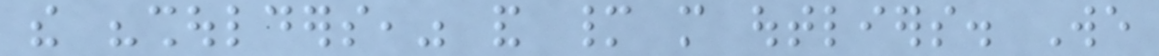the "shoulders," and many more outliers. We
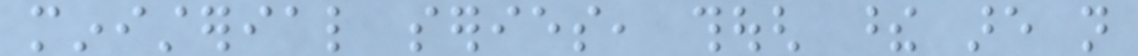ministerial series, though these are not
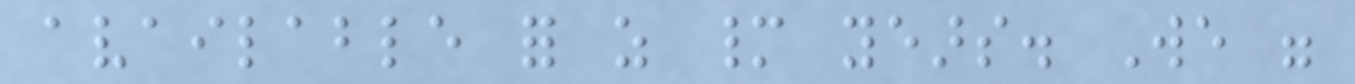available for as many years. We were
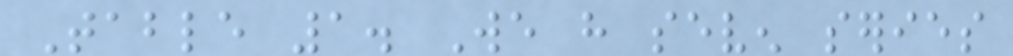Table 1. We have seven series
